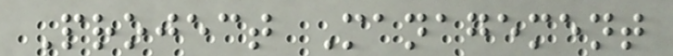Project Management
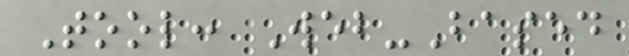Tool: Web-Based
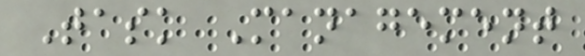Task Management
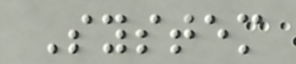System
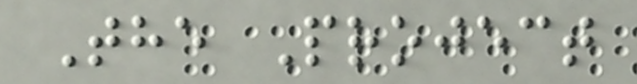The Project
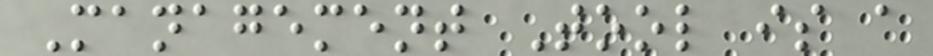Management Tool is a
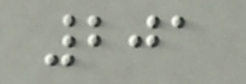201
